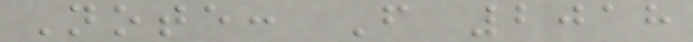Note: From 2018
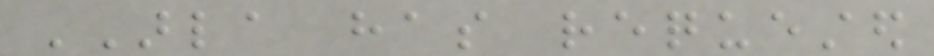ARLA has requested
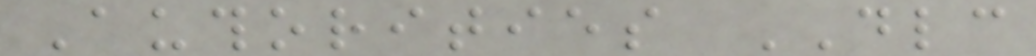Authorities DLC
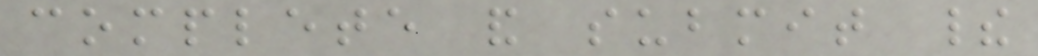complete and submit their
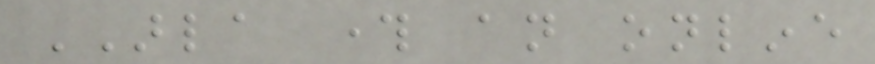ARLA through an online
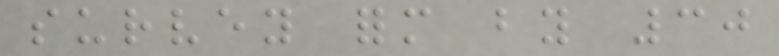survey form by 30
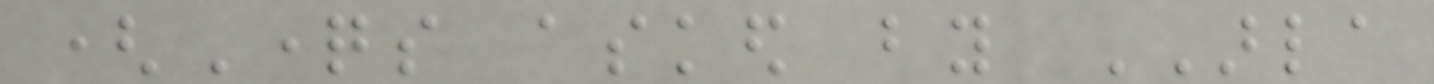(Questions asked by ARLA
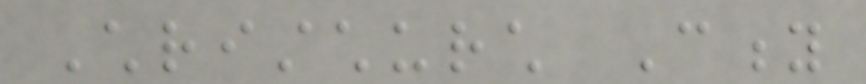Christchurch City
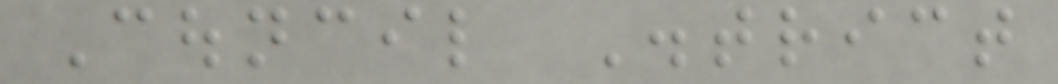Council District
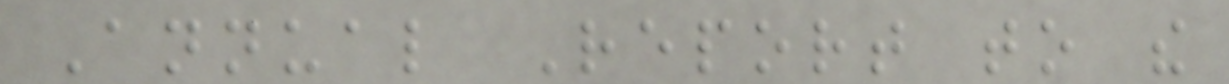Annual Report to the
